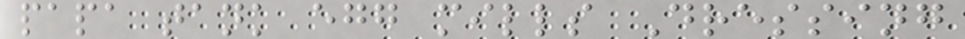papa tank egg mills Dressing
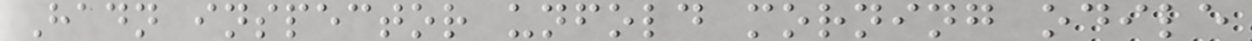Hadn inspector unfold morning odile
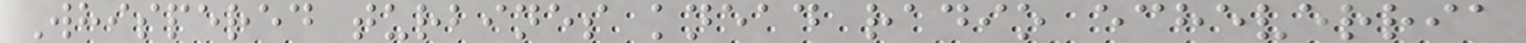Whispered turbines knead radio echeverria
